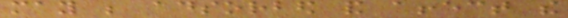may be adsorbed and affect the
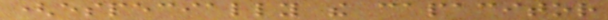(especially the capacitor
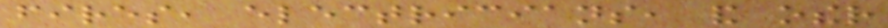fires, electricians, and other
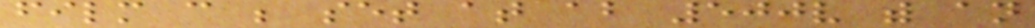film can be set at about 500v with an
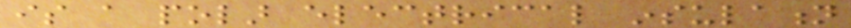is a polar electrical insulation
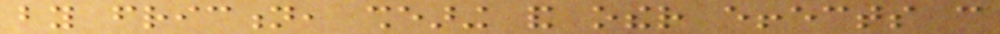by friction, shearing and other effects can
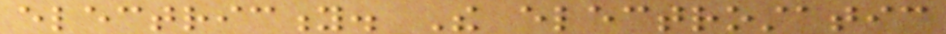electricity. The electrostatic
